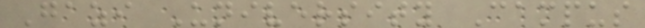Gazi University Campus
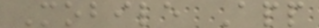Mobile App
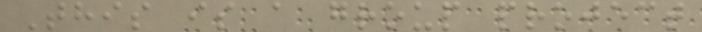This is a group project
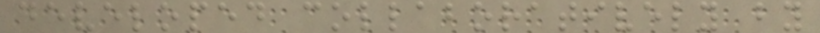developed collaboratively by
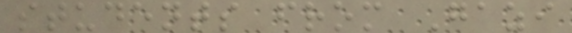students from Gazi
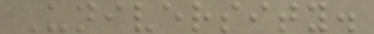University.
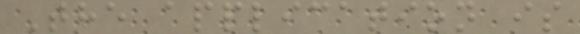The application is
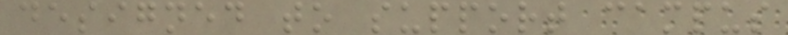designed to support campus
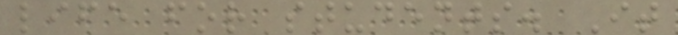life for students. It
